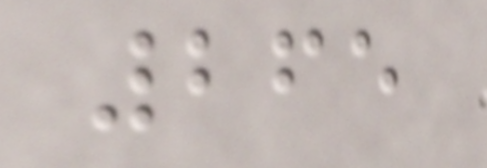265
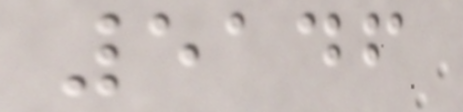5146
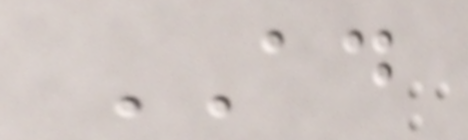AD
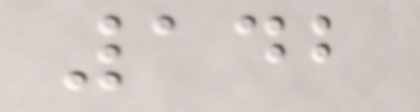142
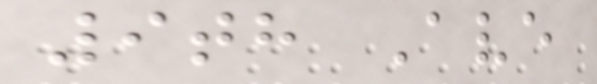9th Ave
